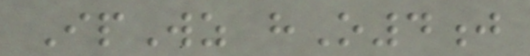IpWz hO4j
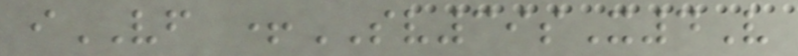iVF +SV39sX4V
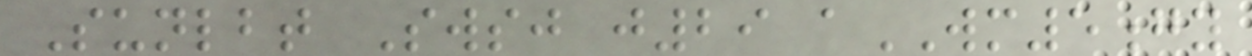Sunlbt Swsj j29 aWM5gy
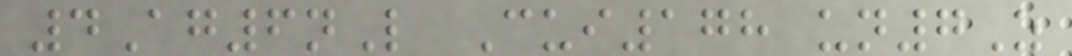4Ag6nL Cui178 un7Z
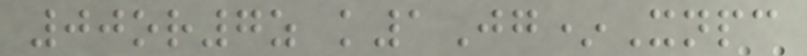00or7z k1Jg*Xnpc
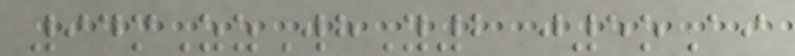94mZzWhY2 j5oAi
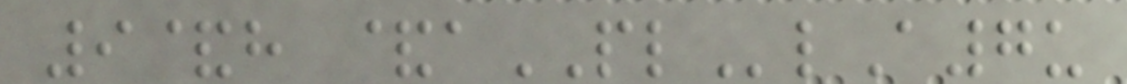9&h &aPLlA7u
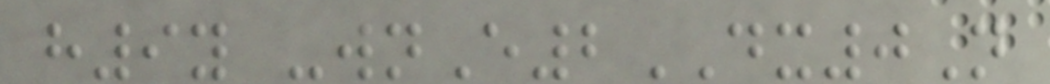h9y -wnE2DX0N
